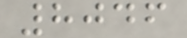8046
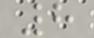8
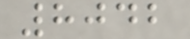8042
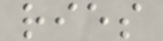ries
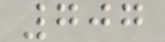707
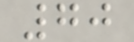70
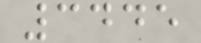3445
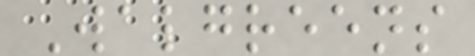Walgreens
